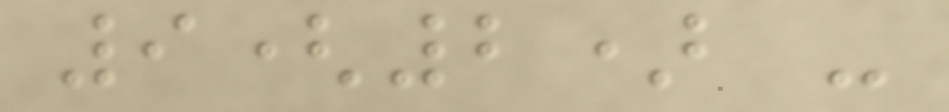9(2) -
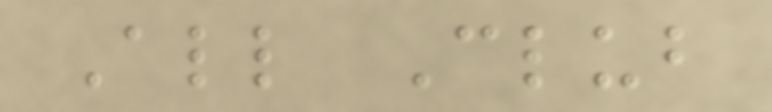All Club
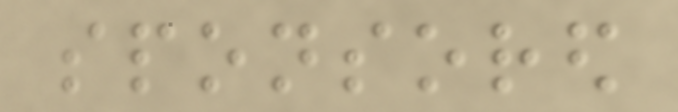sponsored
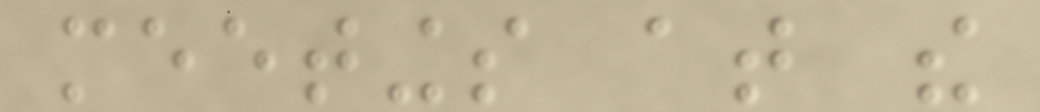meetings at the
